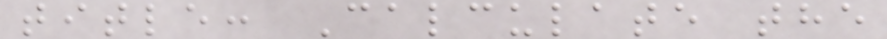title: Calculate the
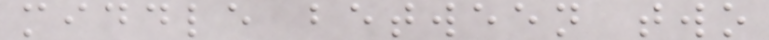middle between two
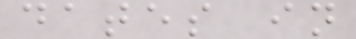dates in
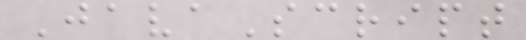JavaScript
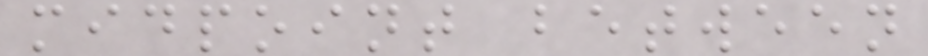midpoint between
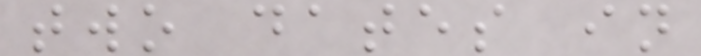two dates in
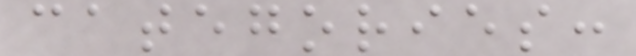categories:
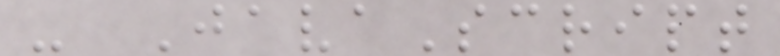- JavaScript
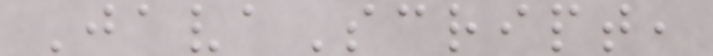JavaScript,
